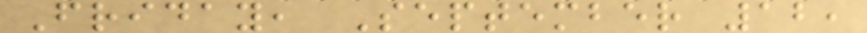Friday, September 12,
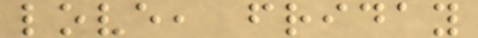love, friday
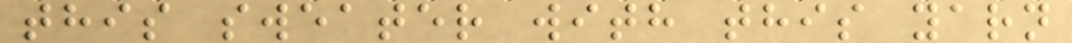this sweater with this yarn
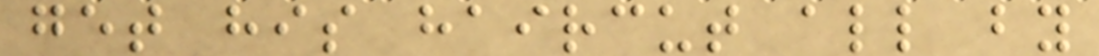get his haircut all by
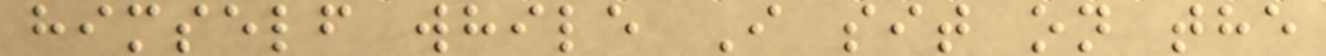himself while I sit on the
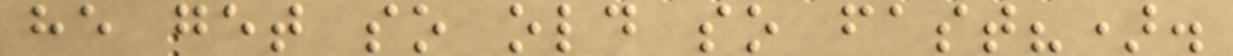he get so old so fast?).
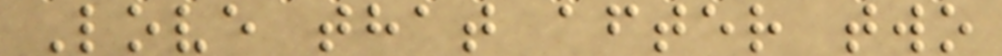Love that after two
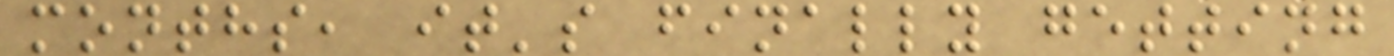months, it's finally getting
